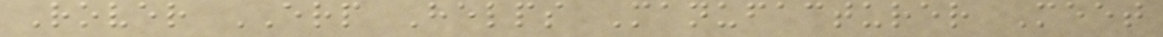Rover ERP Helps Manufacturer Meet
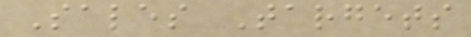Sales Targets
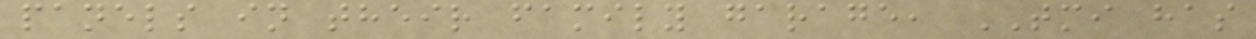panels in their family garage, TMI has
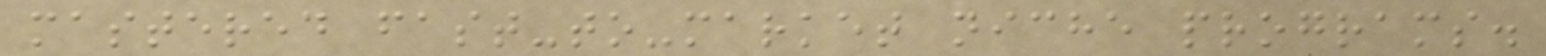mastered fast-to-market niche programs.
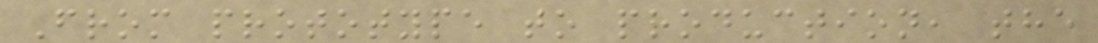From prototype to production, the
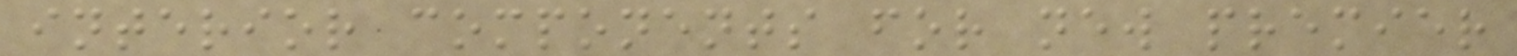interior components for new premier
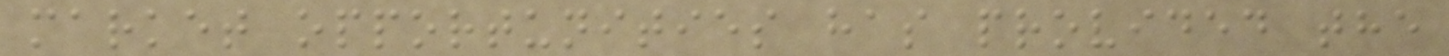market opportunities has provided the
